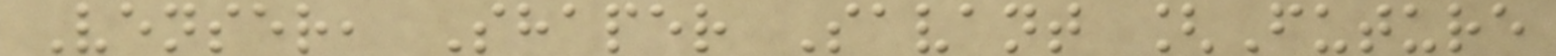Venser, Shaper Savant [Future
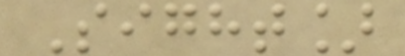Sight]
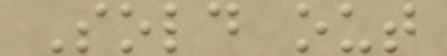Sold out
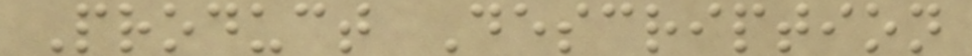Product Description
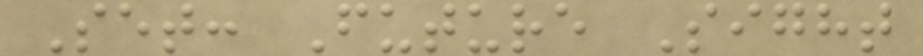Set: Future Sight
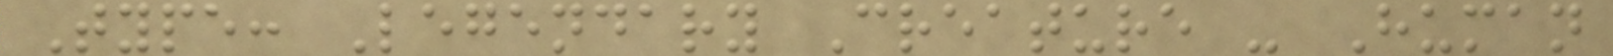Type: Legendary Creature - Human
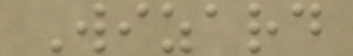Wizard
